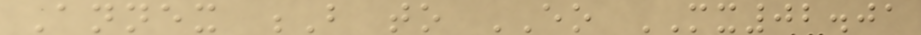Annex B to EO MX02.01
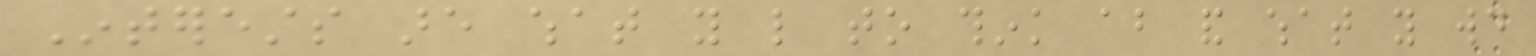Interests are what you like to think about and what you would
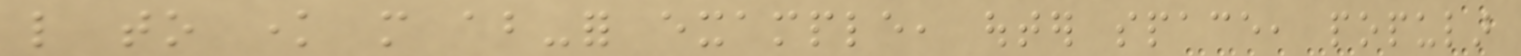like to know more about-for example, outer space, popular
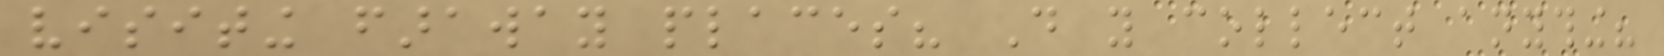visiting faraway places? Do you collect anything?
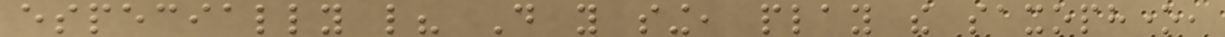especially like? Do you sing, play the saxophone,
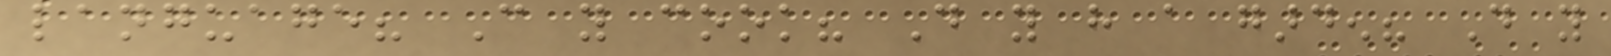language? Can you cook? Do you have a garden? Do you
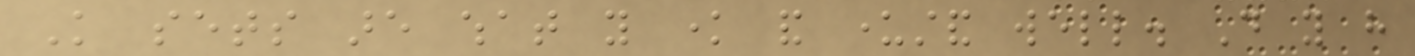Knowledge sets are what you know and understand well. Do you have
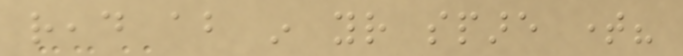read about in your spare time?
